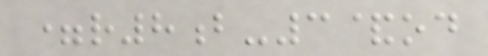=r8b-3&od
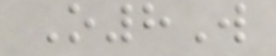O8W
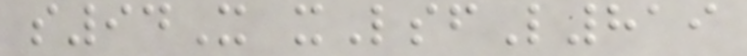s94X xLsfL819
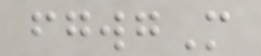fgwgM
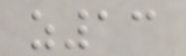z13
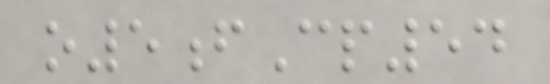o5fCp54
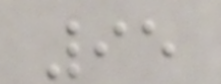95
